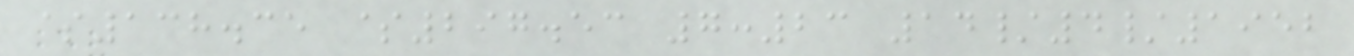$138.35 $297.53 7:23 14/4/1952
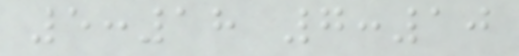5:18 7:10
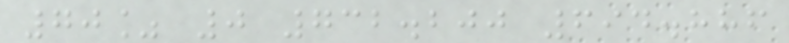70% 0 732.200 694.886
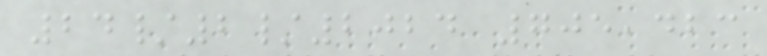24/2/2024 705,423
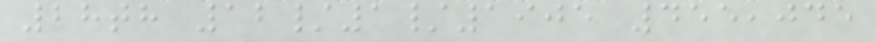28th 12/1/1905 455,045
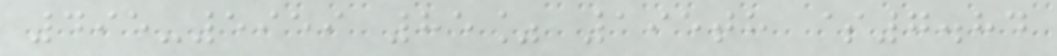495-5959 85% 195th $7.84
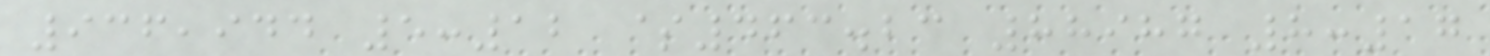936,944 5:12 $463.23 88987 8:17
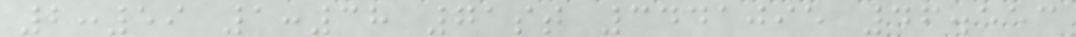2:59 1:38 71st 3441095 46.553
